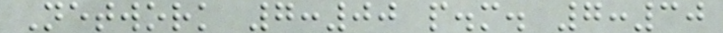Network 7:00 p.m. 7:30
